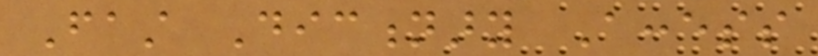Fast Dictionary Access
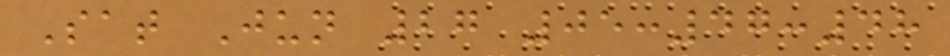Sat Jun 27 05:47:48
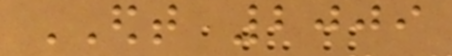EDT 2009
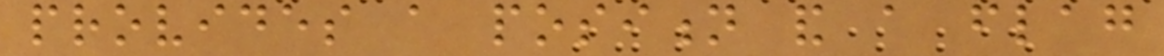provides a position and a flag
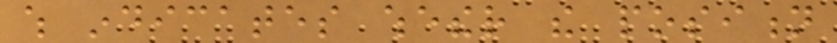which indicates whether the position
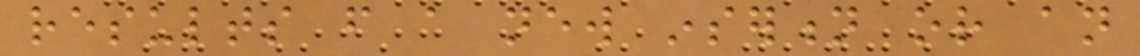results from a new insertion or an
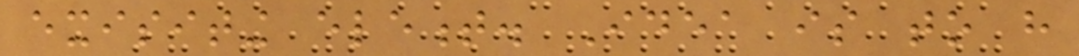exisiting element. Idea is to have
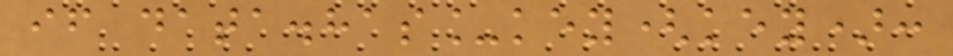if data.has_key(key):
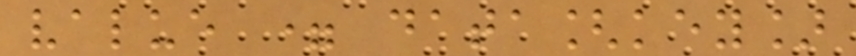value = data[key]
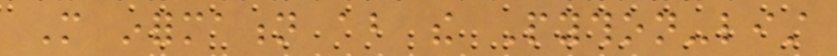More information about the Python-list
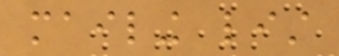mailing list
